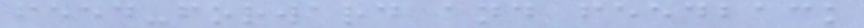feed-forward and feedback
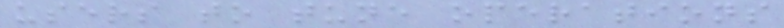users to tune operations
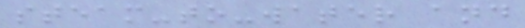steam-to-water and
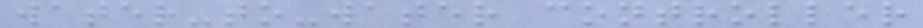water-to-water controller
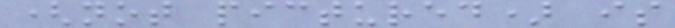(not pictured) is
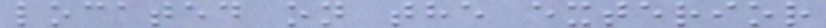located on the exterior
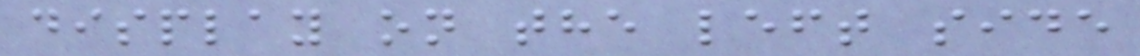display on the left side
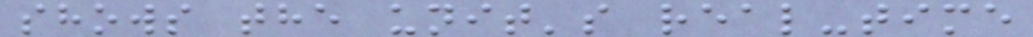shows the unit's real-time
